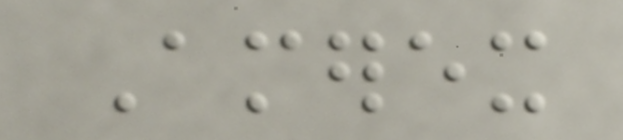Amerex
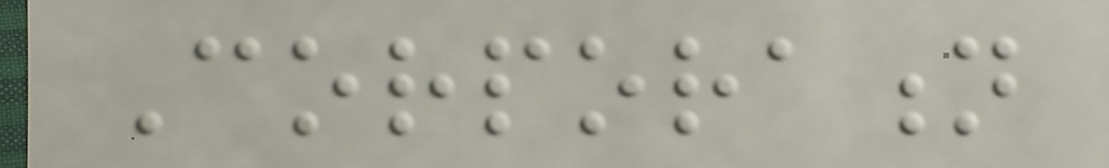Corporation
